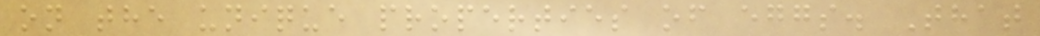on the unique properties of eggs. That
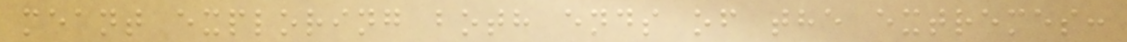meant exploring both ends of the extremes:
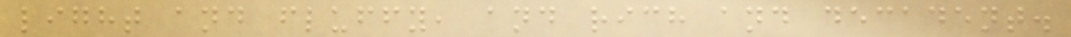light and fluffy, and rich and decadent.
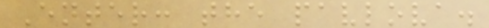Enter: the pavlova.
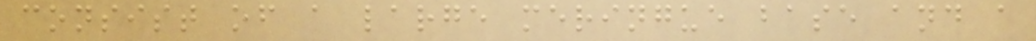consist of a large meringue base and a
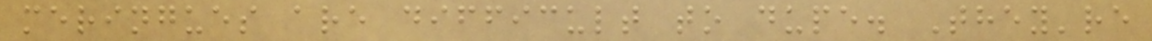meringues are difficult to dupe. They're
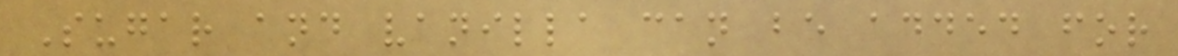Sugar and vanilla can be added for
